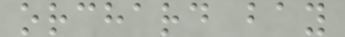orchard bay
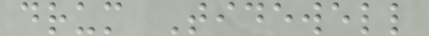drum Tidewell
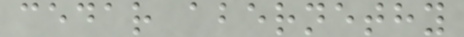cedar abernethy
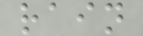rain
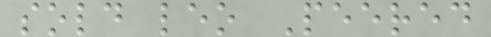sold leo Peered
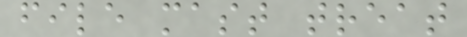file mast treat
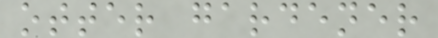otter gardener
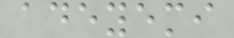adeyemi
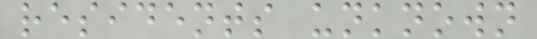residents unknown
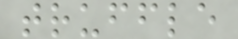truffle
